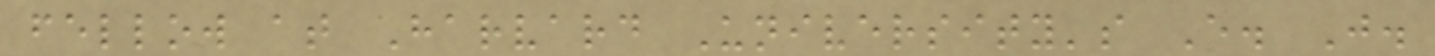fellow at Harvard University's E. J.
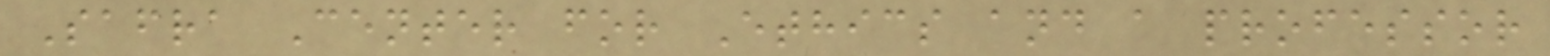Safra Center for Ethics and a professor
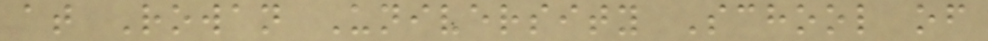at Rowan University School of
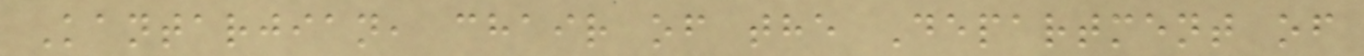Kantarjian, chair of the Department of
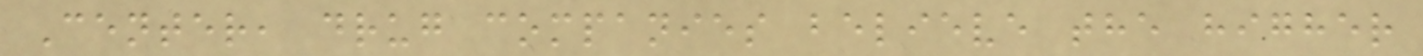Center, drug companies believe the higher
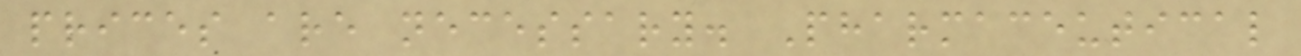prices are necessary. Pharmaceutical
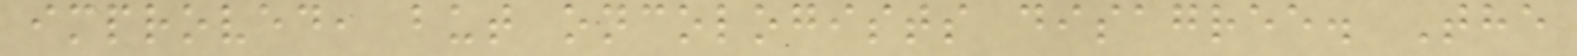improved, but oncologists disagree. The
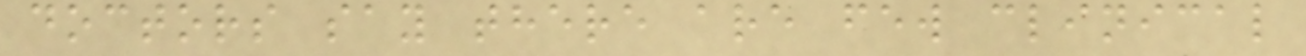doctors say there are few clinical
